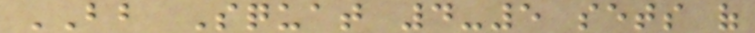BB Squat 4-5 sets of
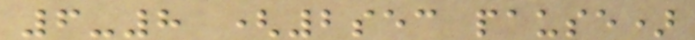6-8 (2sec pause)
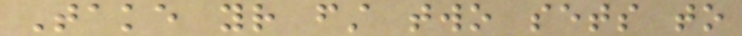Take your first two sets to
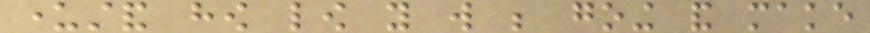understand how low you will be going and make
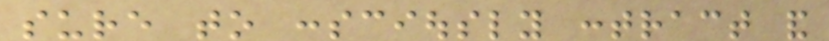sure to consciously contract and
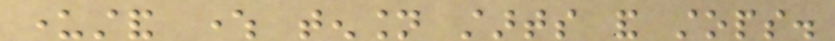understand where tension starts and stops.
